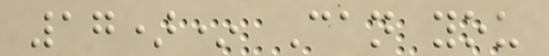17)* Can you
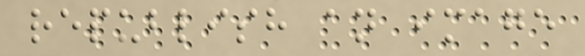republish an image
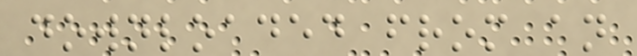downloaded from an
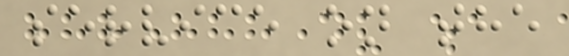service on the
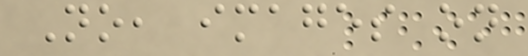No, images on
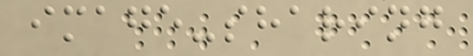image-sharing
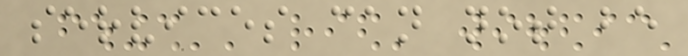services can not be
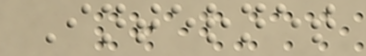Internet
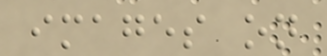images on
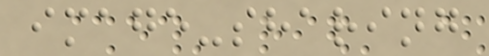image-sharing
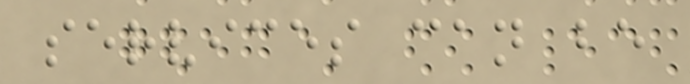services can be
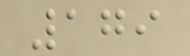179
